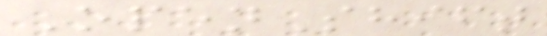OpenShift
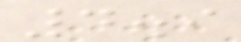4.9
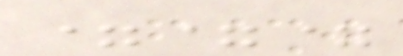===
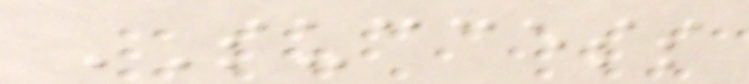SUCCESS
